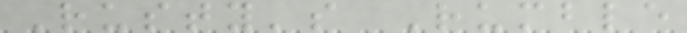Rusty's Rumble
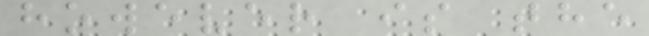however is the
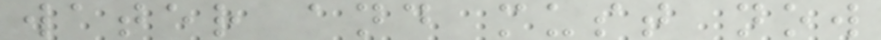water and must now
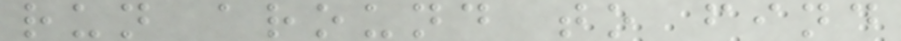run around to find
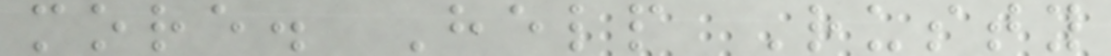more. Help Rusty
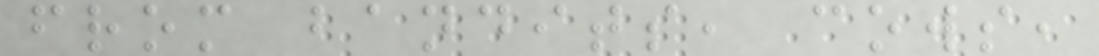from bandits, cows,
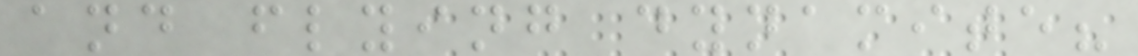and flying dynamite?
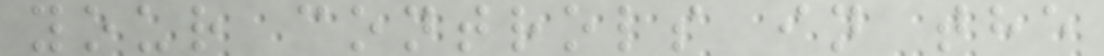your controls in the
